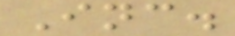Inc.
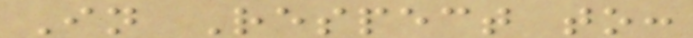In Respect to:
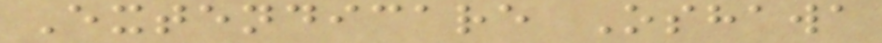Extendicare Oshawa
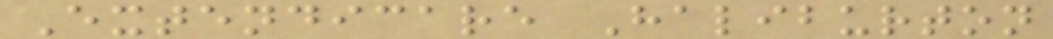Extendicare Haliburton
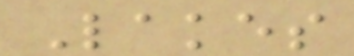Lakes
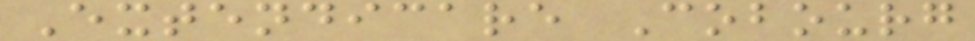Extendicare Cobourg
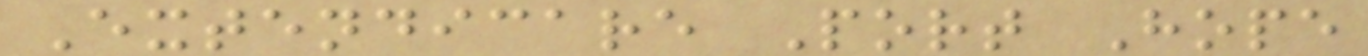Extendicare Port Hope
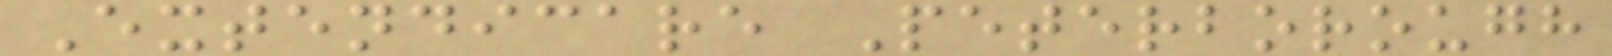Extendicare Peterborough
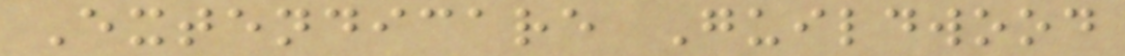Extendicare Guildwood
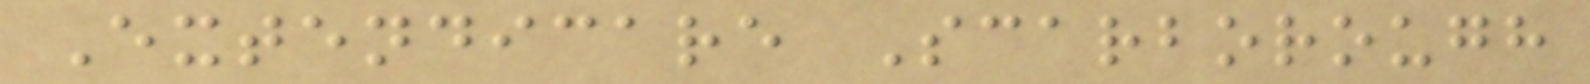Extendicare Scarborough
